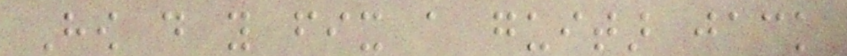How do you fix a guitar jack
